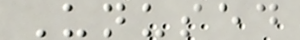Unused
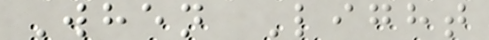When Light
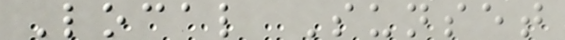Local Sunset
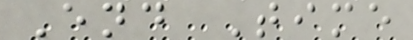End Time
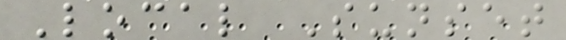Local Sunset
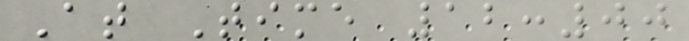At Time 12:00
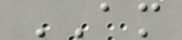AM
